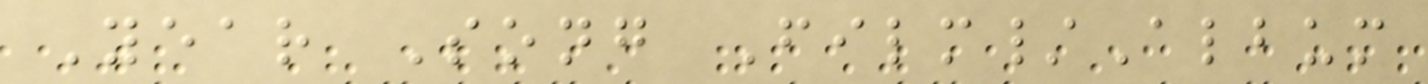Year Song Film/Album
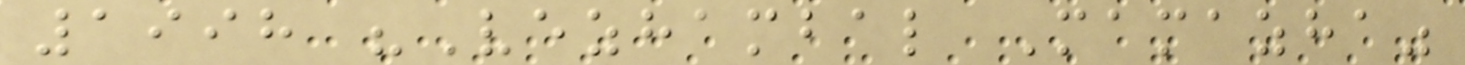1998 "Vezhambal Mamazha"
